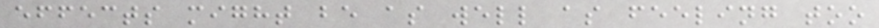effects might be as well as feeling too
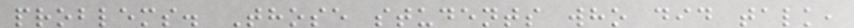problems. Those students who did talk,
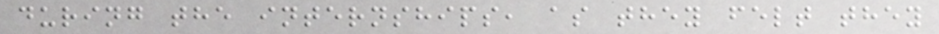during the internships, as they felt they
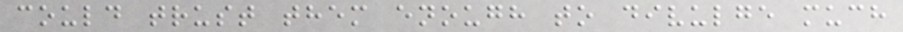could trust them enough to divulge much
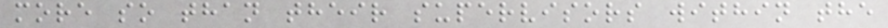more so than their supervisors within the
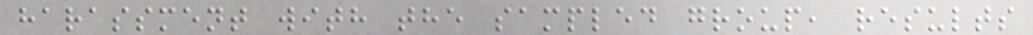harassment with the sampled group, results
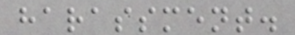harassment.
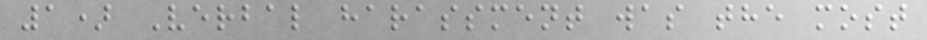1) Verbal harassment was the most
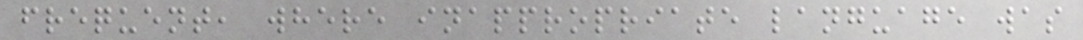frequent, where inappropriate language was
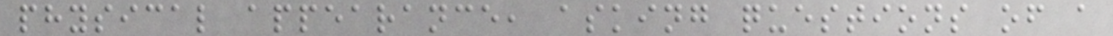physical appearance, asking questions of a
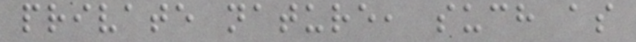private nature, such as
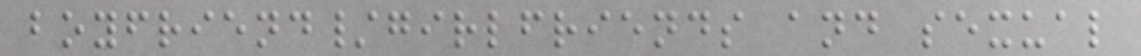boyfriend/girlfriends and sexual
